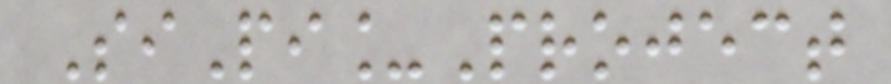SiPi_Project
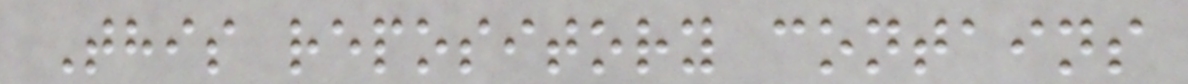This repository contains
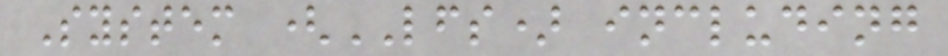System (LFS) including
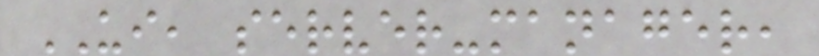UI, server-manager,
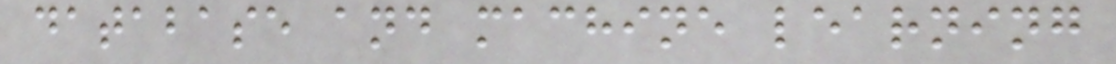database and machine learning
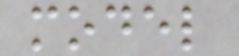model
